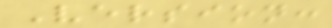Version:
